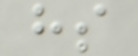hs
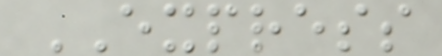EXPRESS
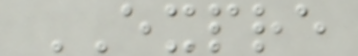EXPRE
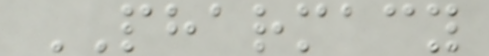PHARMACY
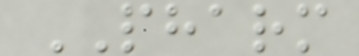PHARM
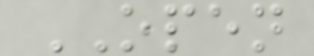OPEN
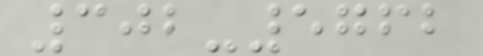302-5762
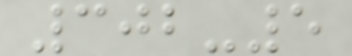302-5
